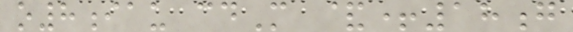o8iau cdM &+18g
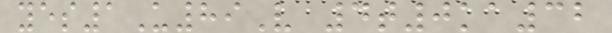yes1U89V 4t0ka32
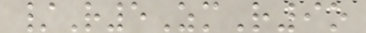/R5ZmR9o
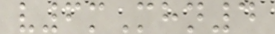v6mMhn4
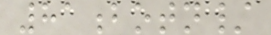81botn/
